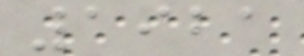1921
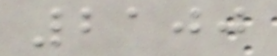2100
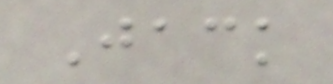Jack
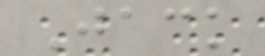Jack
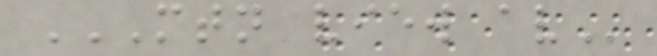MTN VIEW AV
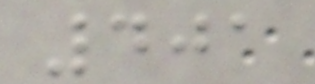401
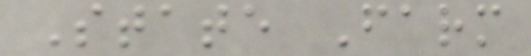State Farm
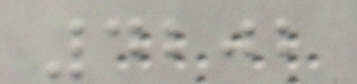4202
